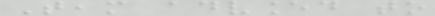Team advanced to
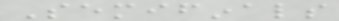Semifinals
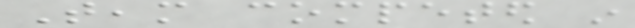Team competed in
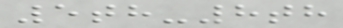5th-8th
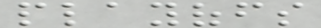playoffs
